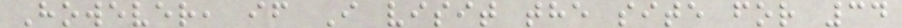However, if I visit the site for 34
